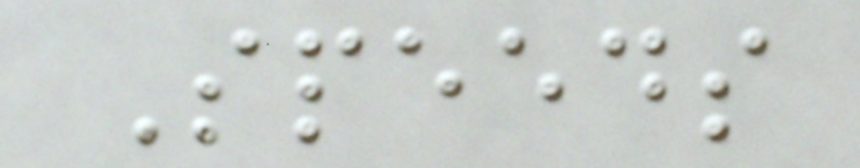Speeds
